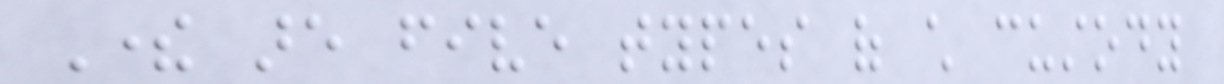There are five types of child custody
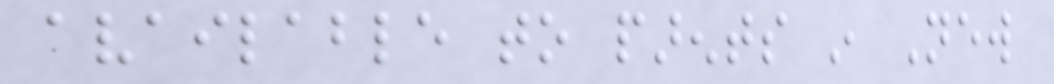available to parents in New
